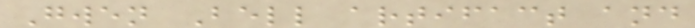Gwen Bell artifact and
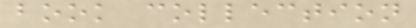book collection
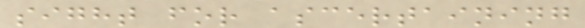sight for ascertaining
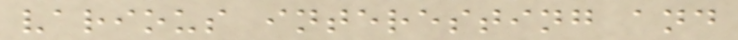various interesting and
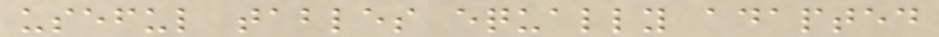useful tables equally adapted
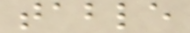table
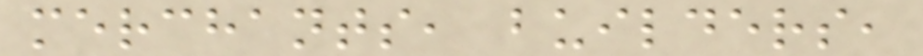merchants, builders,
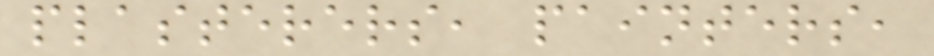plasterers, painters,
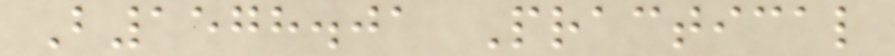B1578.01 Practical
